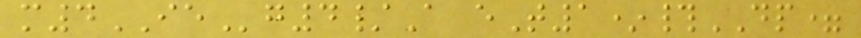m4IEg4/A eT1*#DP=
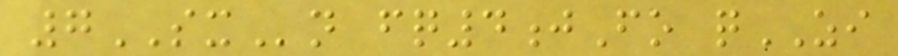7SXn fq4jFo qZI
